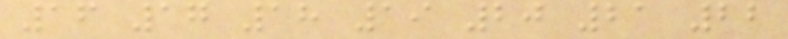16 17 18 19 20 21 22
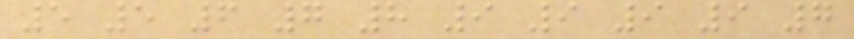5 5 6 7 8 9 9 9 9 7
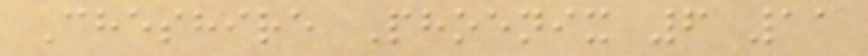Cheshire Phoenix 6 11
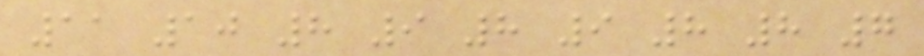11 10 8 9 8 9 8 8 7
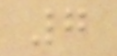7
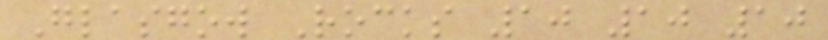Glasgow Rocks 10 10 10
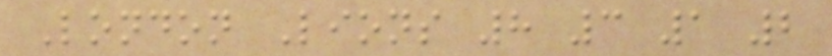London Lions 8 3 1 2
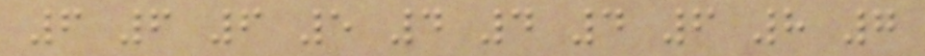6 6 6 5 4 4 4 6 8 7
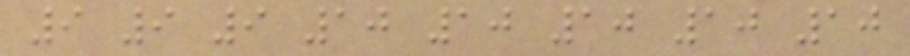9 9 9 10 10 10 10 10
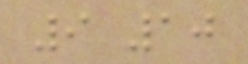9 10
